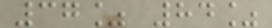37% 84%
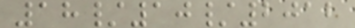18/10/2012
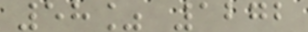58% 1272
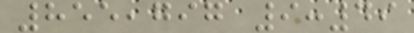855,797 9:49
